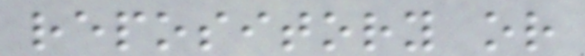repository or
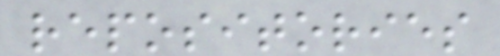repositories
